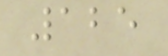125
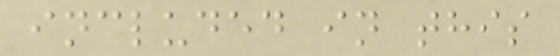included in this
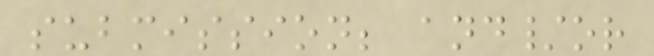submission; and/or
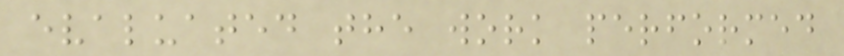evaluated the work performed
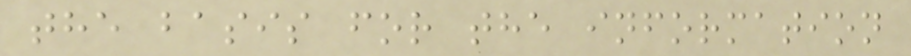the basis for the information
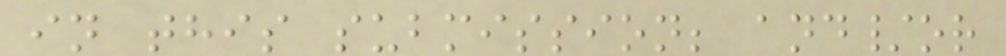in this submission; and/or
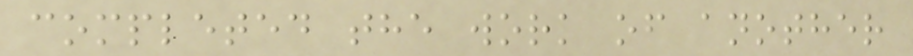completed the work of another
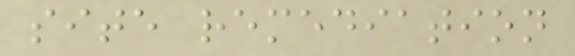site remediation
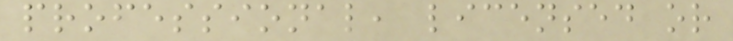professional, licensed or
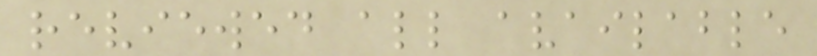reviewed all available
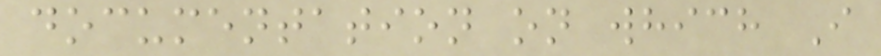documentation on which I
